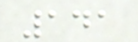141
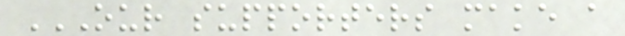OUR SUPPORTERS MAKE A
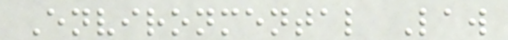Environmental Law
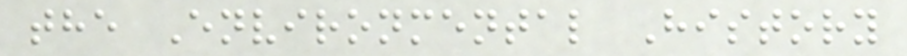the Environmental History
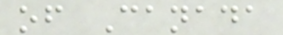of Canada
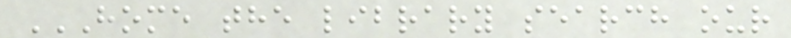HOME THE LIBRARY SEARCH OUR
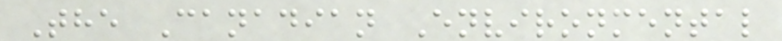The Canadian Environmental
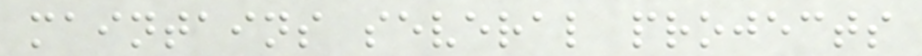maintains several projects
